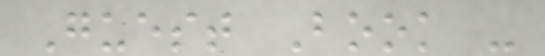Guest Book -
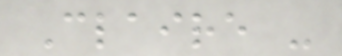Claire -
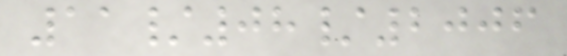11/08/2006
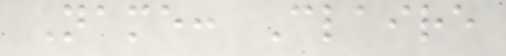Name: Claire
